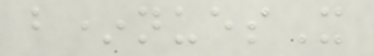b*nuesX
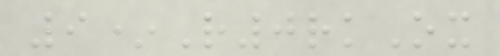9*R0rkOx
